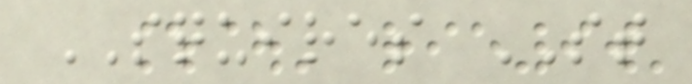SQUIRES ST
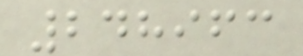248963
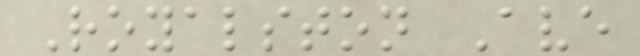Royalston Ave
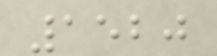1520
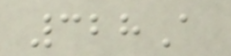328A
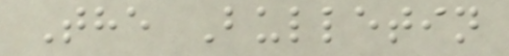The Bulletin
